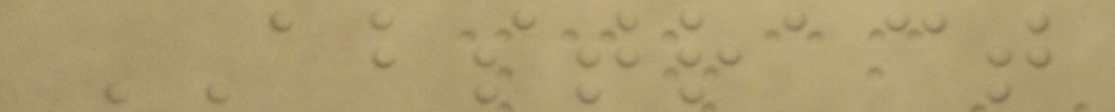ABSTRACT
